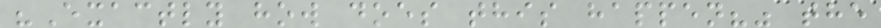"Exactly how does this happen?" the
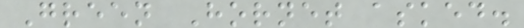Green Hornet asked.
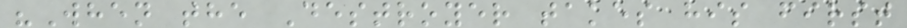"When the Destroyer takes his first
